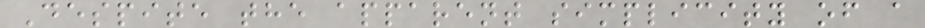Despite the apparent simplicity of a
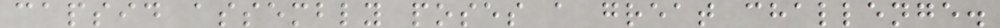capsid assembly poses a great challenge.
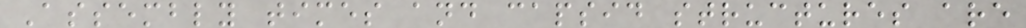Assembly times and capsid structures are
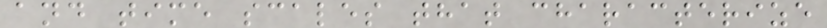and time scales that characterize
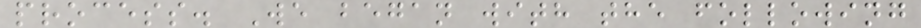process. We began with the following
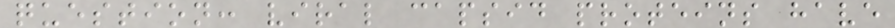question: viral capsid proteins have
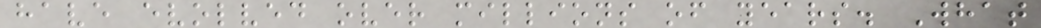have evolved over millions of years. What
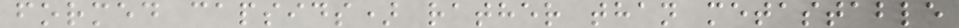formed capsids) rather than metastable
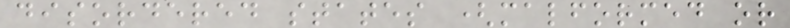disordered states (malformed or
